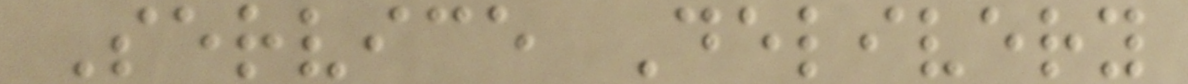Service Delivery
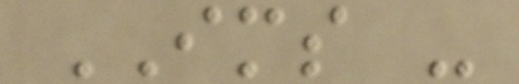IMS -
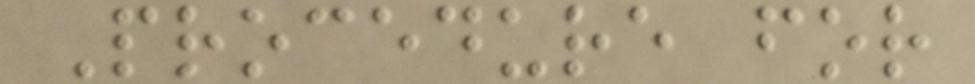Procedure for
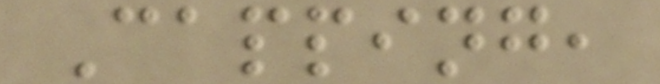Capping,
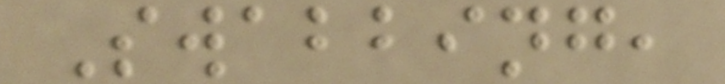Swabbing,
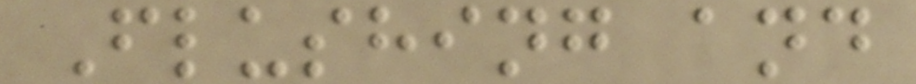Flushing and
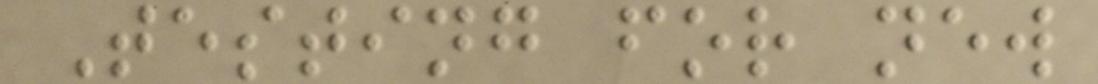Testing for new
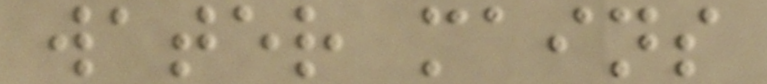water mains
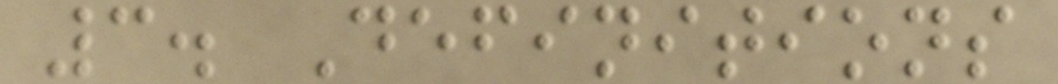3. Definitions
